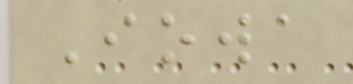Iowa
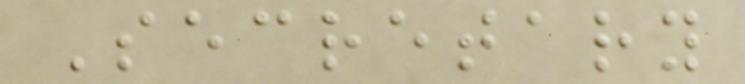Secretary
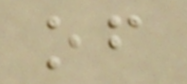of
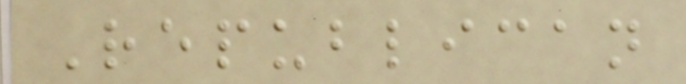Republican
